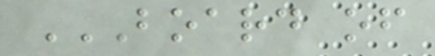BOARD OF
